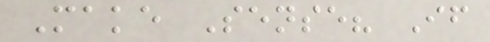Make Sense? If
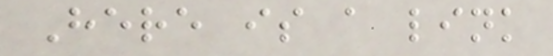Here is a link
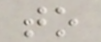to
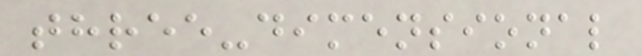three-dimensional
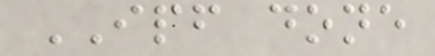IPF done
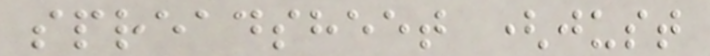spreadsheet (just
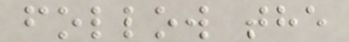follow the
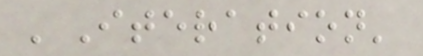'Iteration'
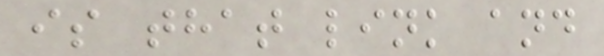is that link and
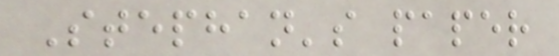Stephan's paper
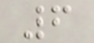6
